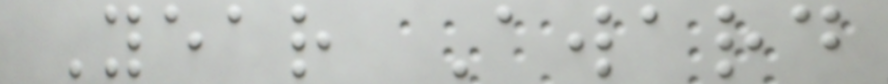Year Award
